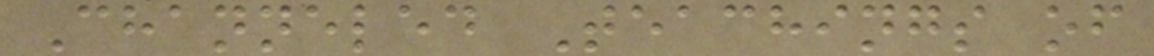Channeled Teachings of
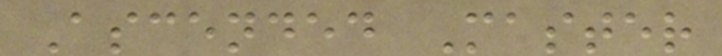Ascended Master
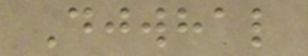Djwhal
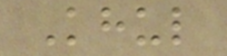Khul
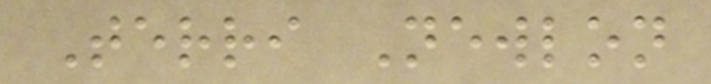Terri Newlon
